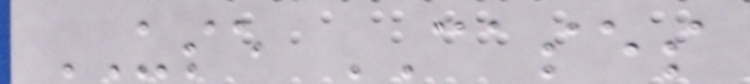USE CASES
